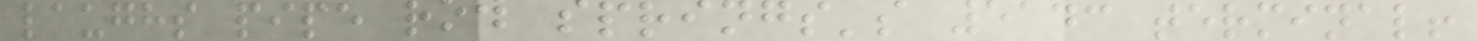laughs pipe row springs's 5143 terminal!
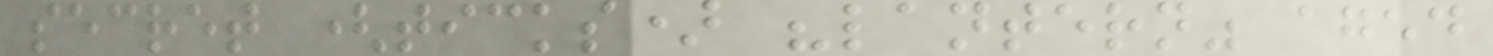secret (ticks) "lantern" aged
